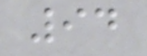94
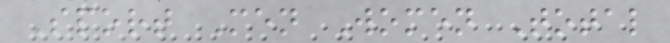Sport Men Women Total
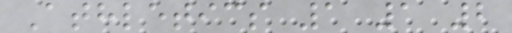Athletics 1 1 2
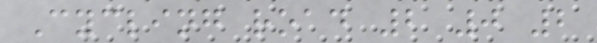Cycling road 2 0 2
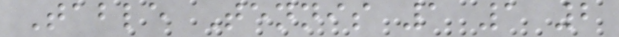Table Tennis 1 1 2
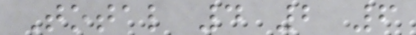Total 4 2 6
